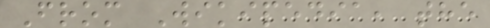From Wikipedia, the
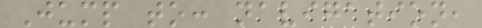Jump to: navigation,
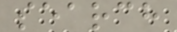search
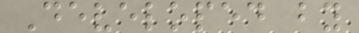Developed by
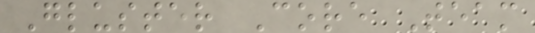Gluster Core Team
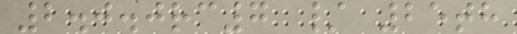2.0.0rc7 / 25th
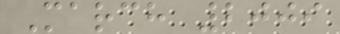March 2009
